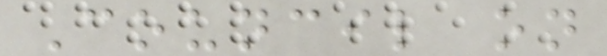Council on
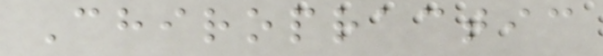Chiropractic
